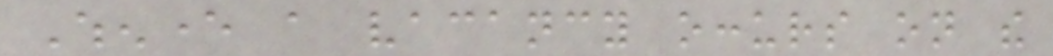Whenever a vacancy occurs on the
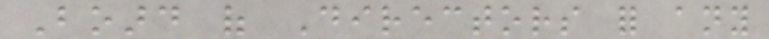Board of Directors for any
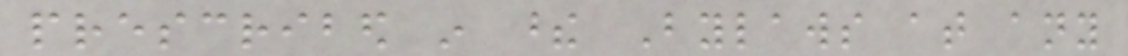prescribed in these Bylaws at any
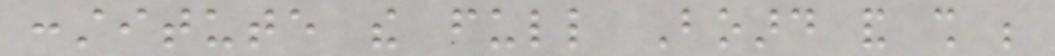constitute the full Board and shall be
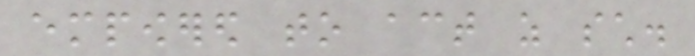empowered to act as such.
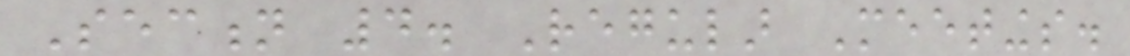Section 4. Regular Meetings.
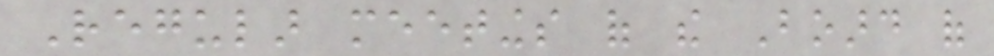Regular meetings of the Board of
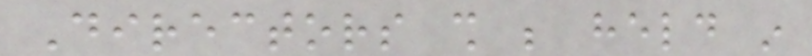Directors shall be held in
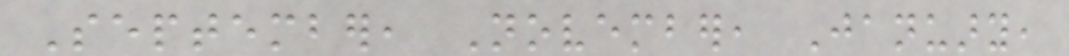September, November, January,
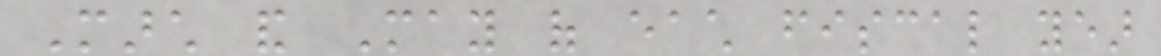March and May of each fiscal year
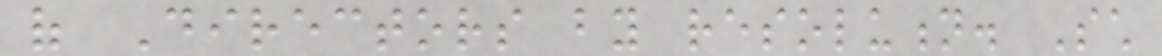of Directors by resolution. Such
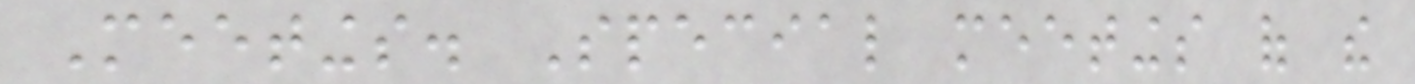Meetings. Special meetings of the
